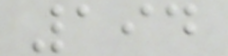194
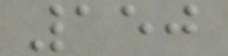150
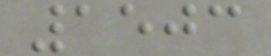1503
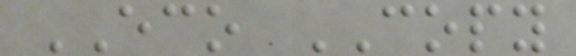ECO COPY
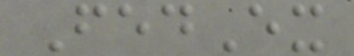FedEx
